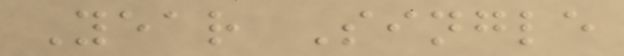Year Single
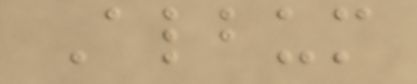Album
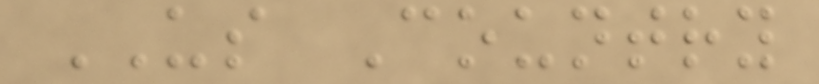US Country
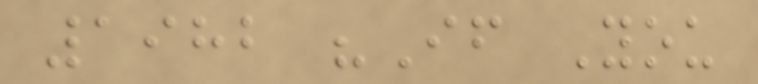1982 "If You
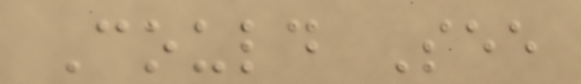Could See
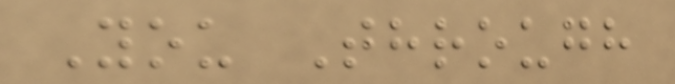You Through
